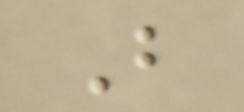B
